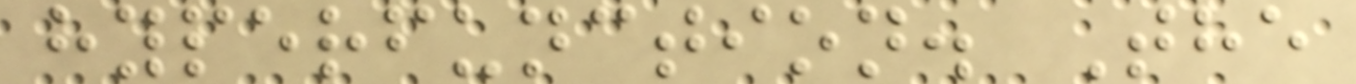hyperfunction. The
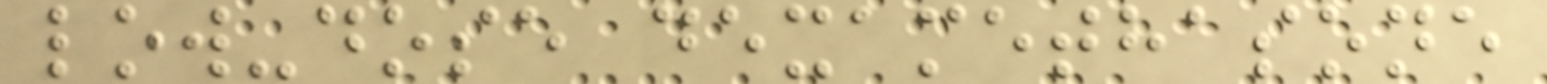low-dose dexamethasone
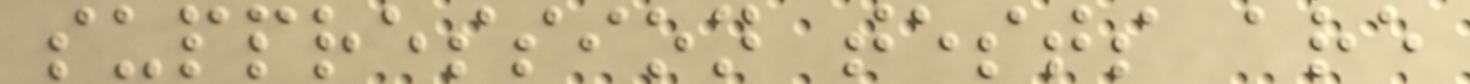suppression tests are
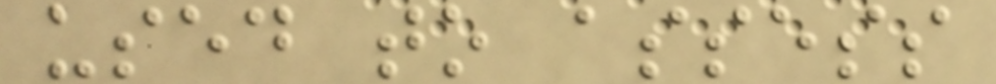used to assess
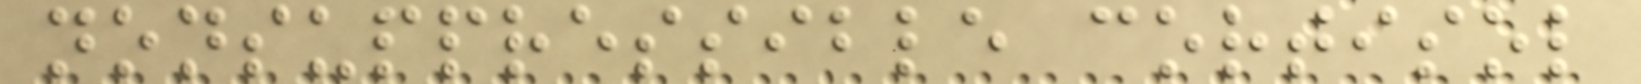nonsuppressible cortisol
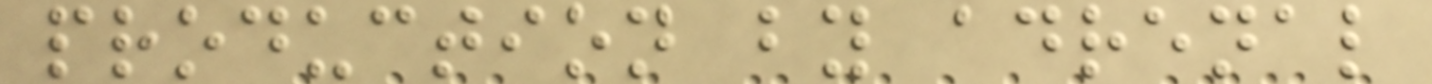production by adrenal
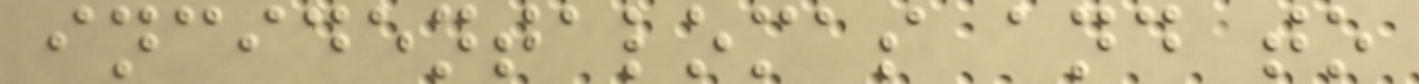incidentalomas and to
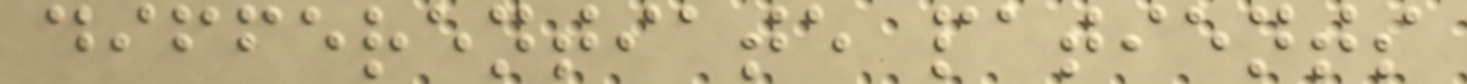differentiate patients
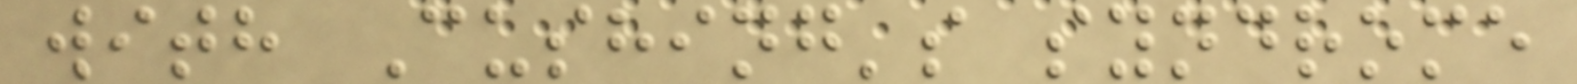with Cushing's syndrome
